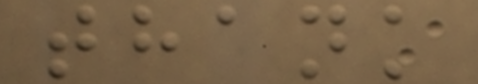thank
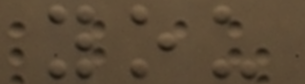you
